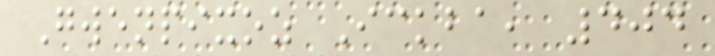Gwenpixoz Ickba, 404
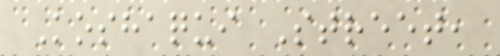Koshaqui Street,
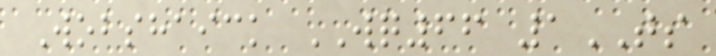Wobshaick WQ66 1TS
